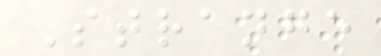Strange
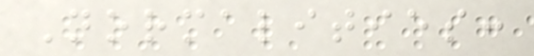Normalities:
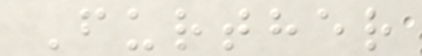Further
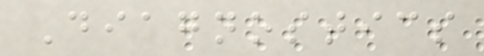Diagnostics
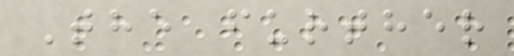The further
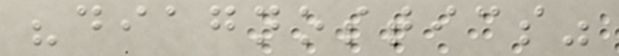"diagnostics"
